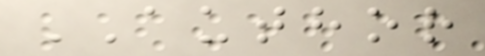AUTHOR
